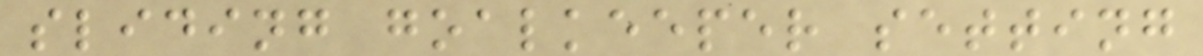sliding goalkeeper setting
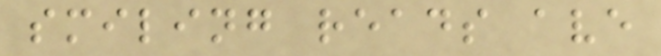smiling reads ave
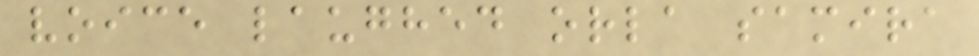voice laughed orla samira
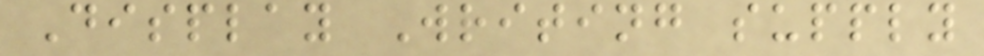Display Writing supply
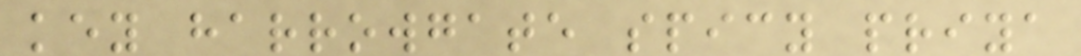key harrowgate spicy priya
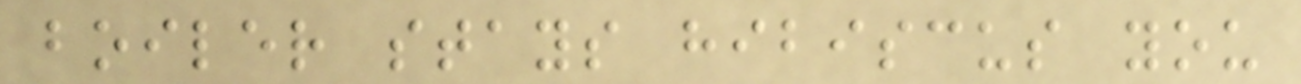boiler stays hibiscus you
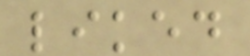liked
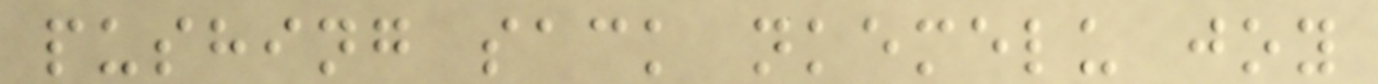pushing sack nkemelu joy
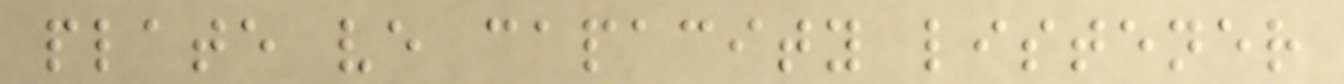plate ve capacity listener
